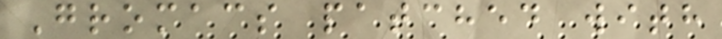Gromacs patched with
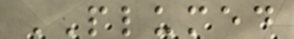PLUMED
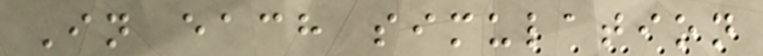In each simulation
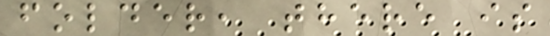folder, there is
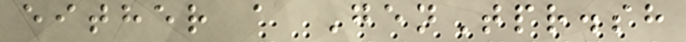either a GenTpr.sh
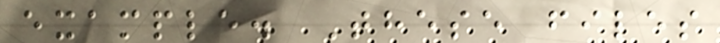example. These files
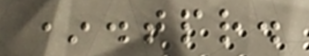*.tpr.
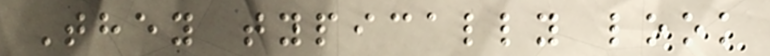They typically look
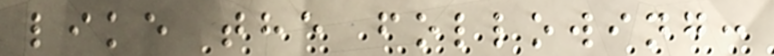like the following:
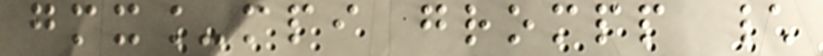gmx_mpi grompp \
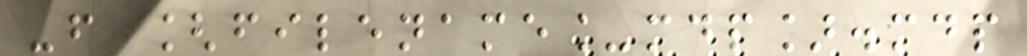-f [filename_mdp].mdp
